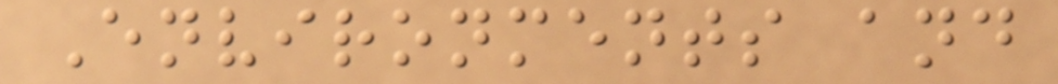Environments and
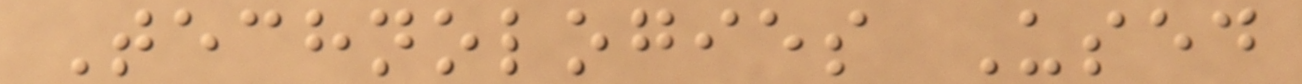Technologies Used
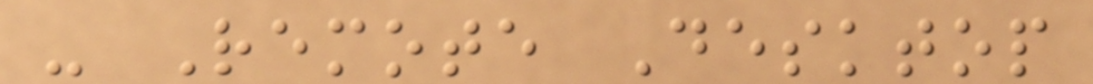- Remote Desktop
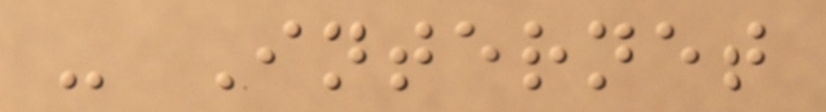- Internet
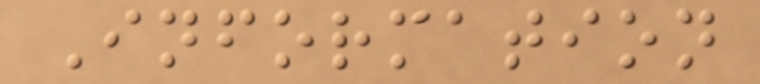Information
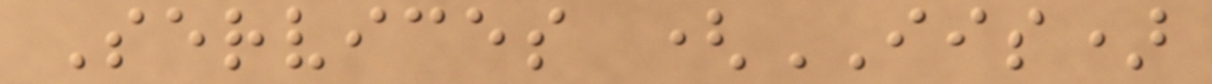Services (IIS)
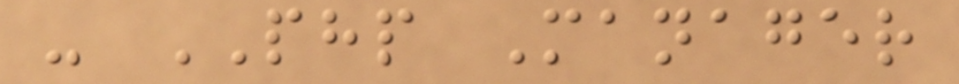- PHP Manager
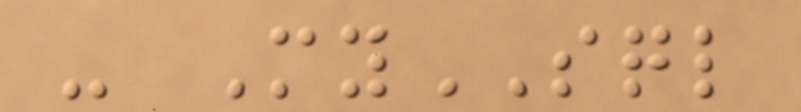- MySQL
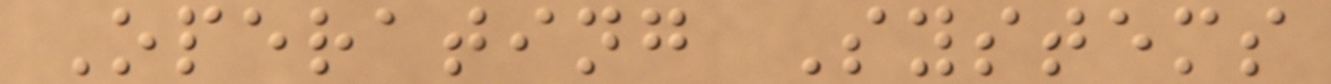Operating Systems
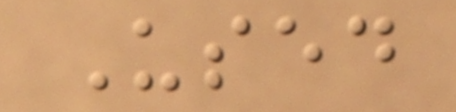Used
